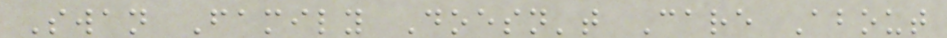Swan Family Doesn't Care About
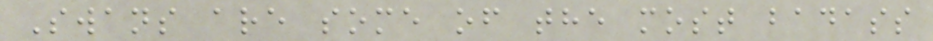Swans are some of the most badass
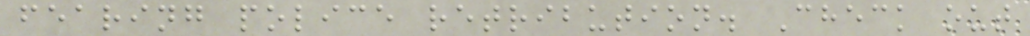fearing police retribution. Check out
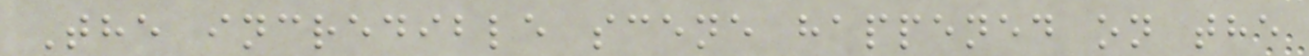The incredible scene happened on the
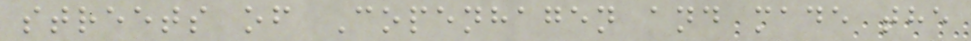streets of Copenhagen and made the
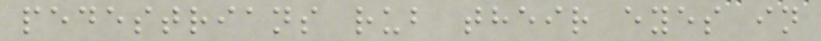pedestrians rub their eyes in
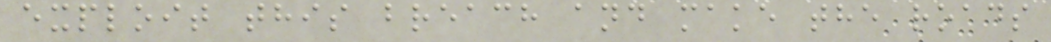exploit this breach and make the roads
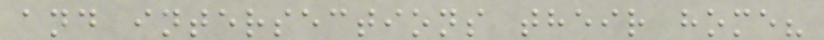and intersections their home?
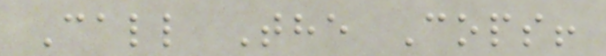Call The Cops!
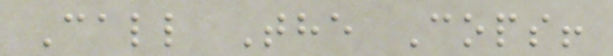Call The Cops!
